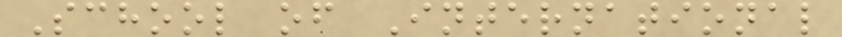School of International
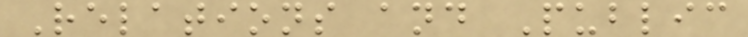Relations and Public
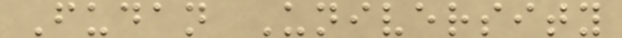Fudan University
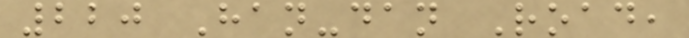220 Han-dan Road,
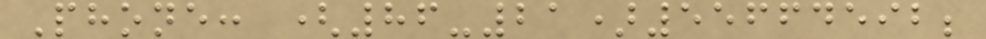Phone: (86-21)55664592;
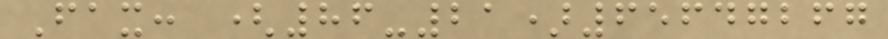Fax: (86-21)65647267
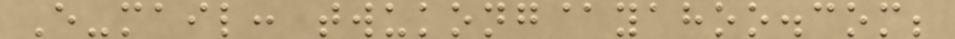E-mail: twukong@yahoo.com;
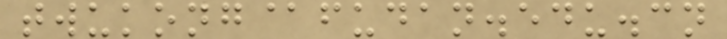twukong@fudan.edu.cn
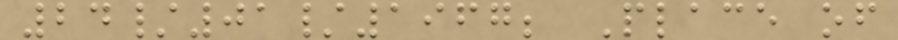24/01/1967; Place of
